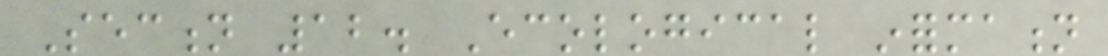Section 12. Ecological information
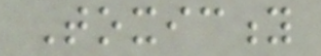Toxicity
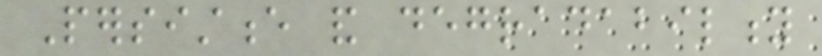Persistence and degradability
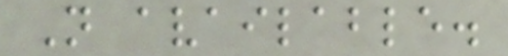Not available.
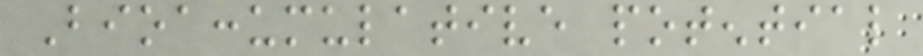Bioaccumulative potential
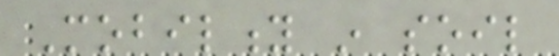Mobility in soil
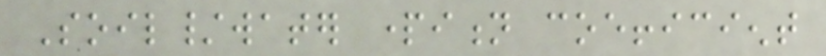Soil/water partition coefficient
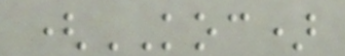(KOC)
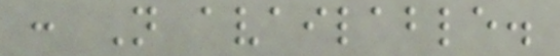: Not available.
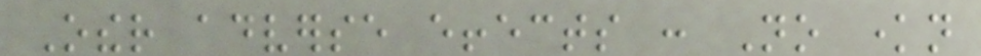Other adverse effects : No known
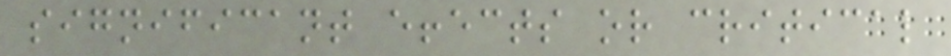significant effects or critical
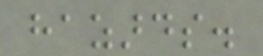hazards.
